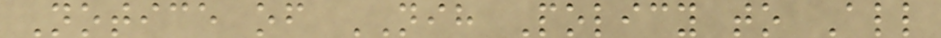Notice of NIH Policy to All
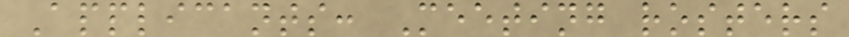Applicants: Meeting rosters
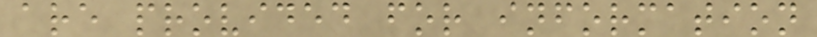are provided for information
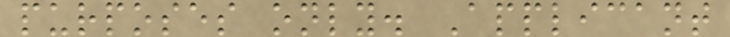purposes only. Applicant
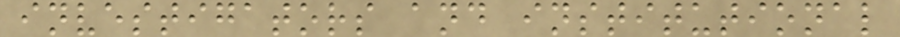investigators and institutional
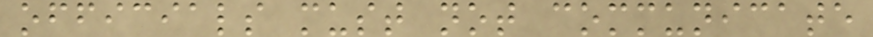officials must not communicate
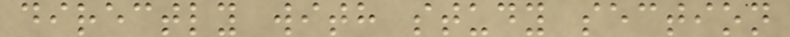directly with study section
